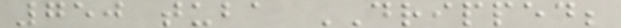750 tuba DRIPPED;
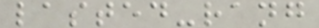lasted-rang
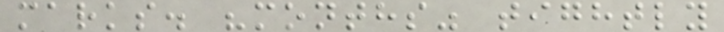marks. "months" tightly
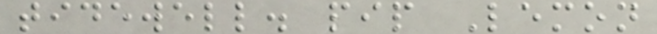tidewell. pip Lemon
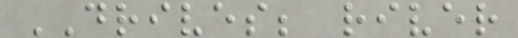DRIVES; river
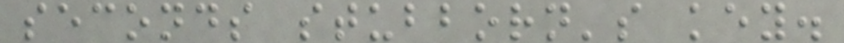seconds stubborn's key.
